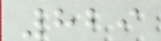829
